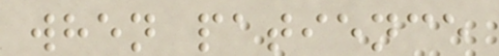when patience
